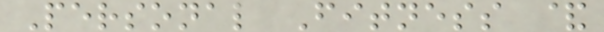Personal Fitness &
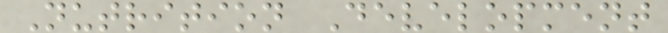Nutrition Development
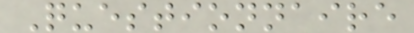Questionnaire
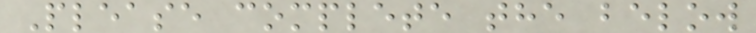Please complete the below
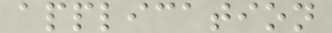application
